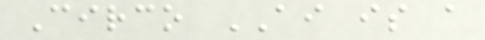Circo AI is a
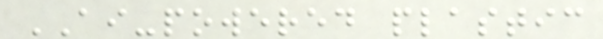AI-powered plastic
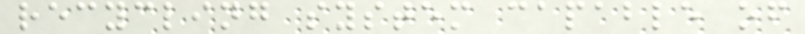recycling system capable of
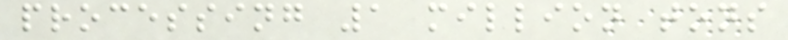processing 1 million tons
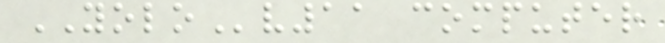YOLOv11 computer
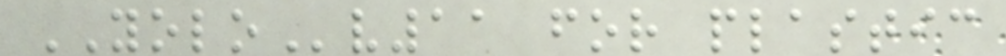YOLOv11 for plastic
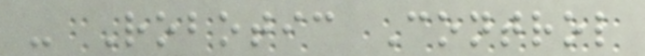- Robotic Control
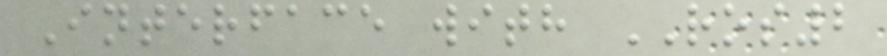Interface with ROS2
